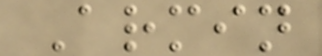Armin
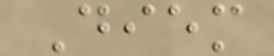Diem
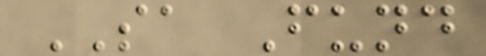SA Fund
